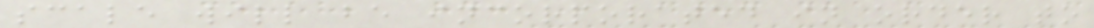scale will be incorporated in order to
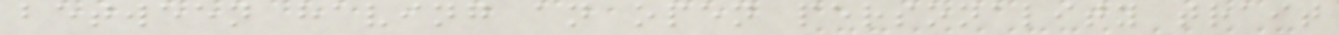between having an open personality trait
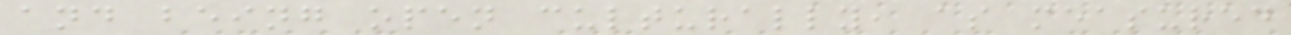and being open culturally, as measured
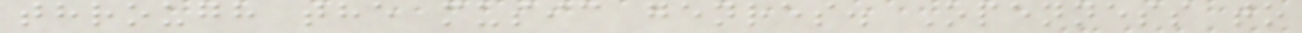through the music genres. Openness to
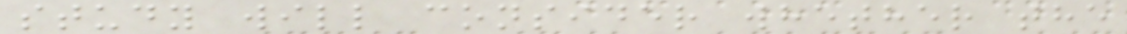study will consider whether the
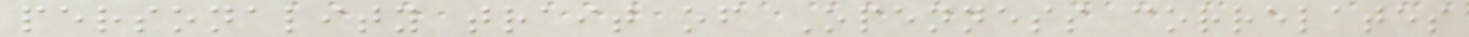personality trait of Openness correlates
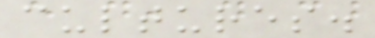cultures.
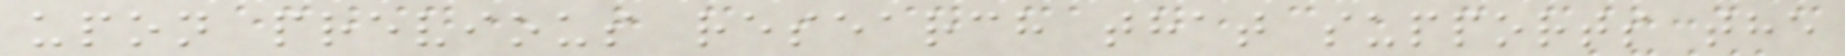upon previous research that supports the
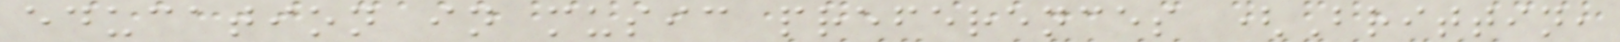education in music preferences (Brittin,
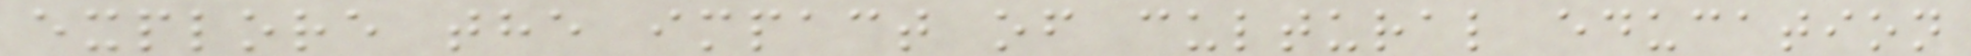explore the impact of cultural education
